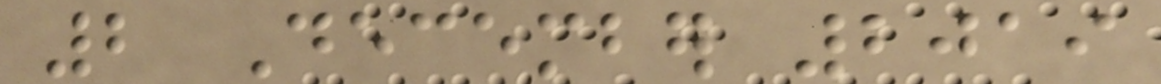2 December 2019
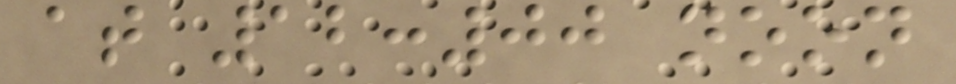at 12:00 noon
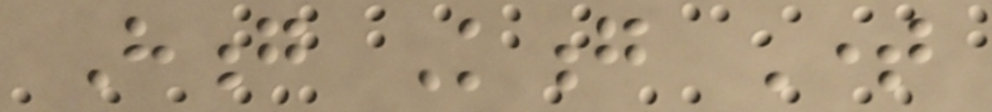Hong Kong Time
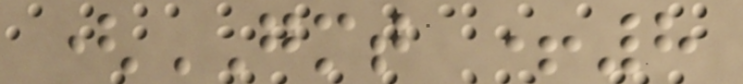(GMT +8
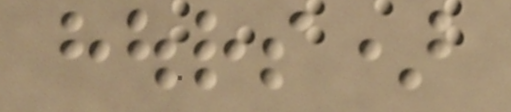hours)
